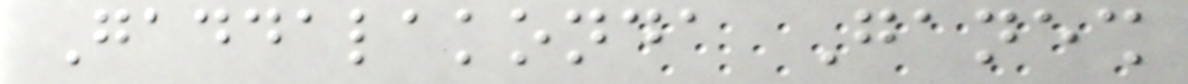Gaddalakonda Ganesh
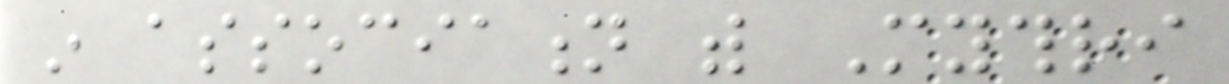in association with Mythri
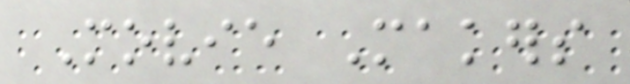Movie Makers
